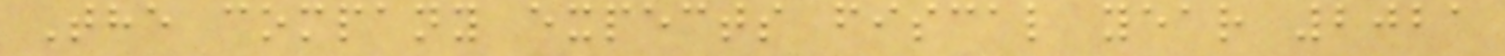The company expects fiscal year 2021
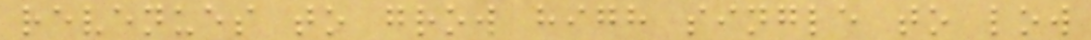revenues to grow high single to low
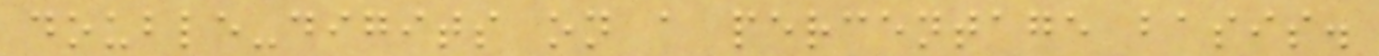double-digits on a percentage basis.
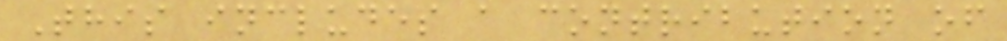This includes a contribution of
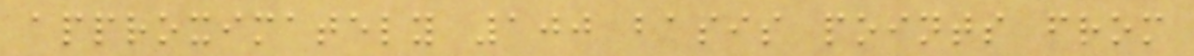approximately 100 basis points from
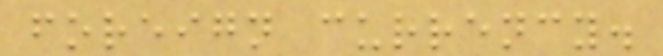foreign currency.
